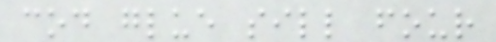cod glue sill four
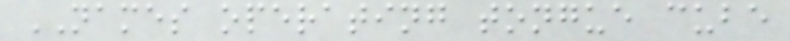NAMES operating tongue cube
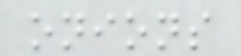onions
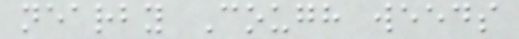nearby Cough weeds
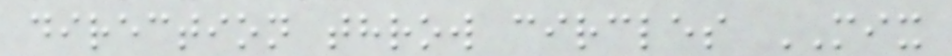direction throw circles MIX
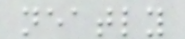neatly
